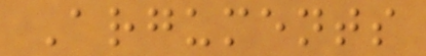Arguments
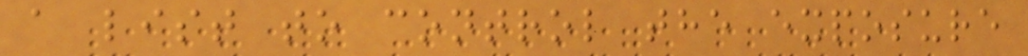a list to control the exposure
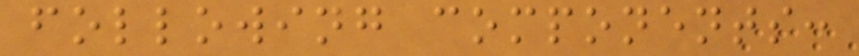following components:
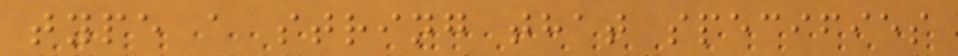type a string that specifies
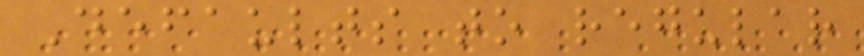Defaults to regular
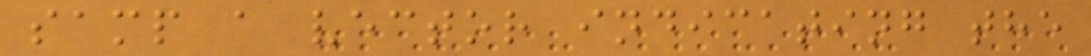samp a vector indicating the
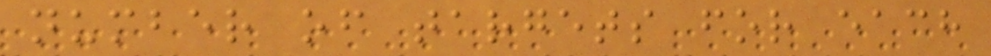number of targets for each
